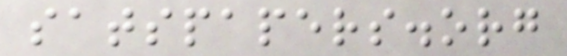satspapers.org
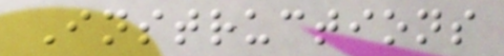Instructions
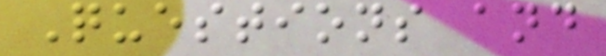Questions and
